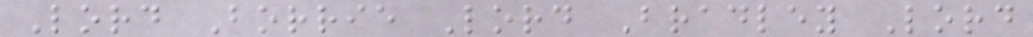Lord Borrie Lord Bradley Lord
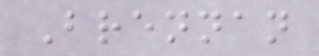Brennan
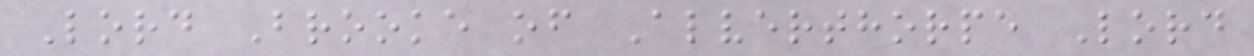Lord Brooke of Alverthorpe Lord
